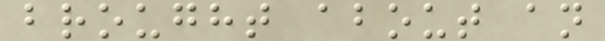brought about an
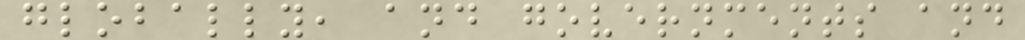globally, and governments and
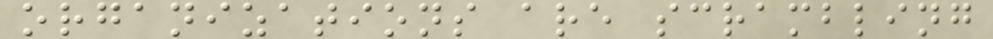organizations are scrambling
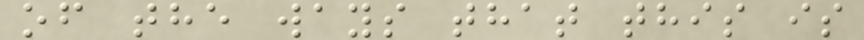of the ways that this is
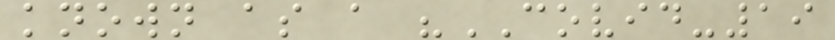known as a "COVID-19
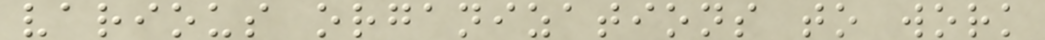various organizations to work
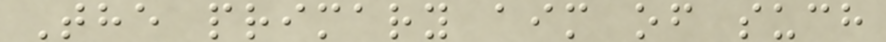The primary aim of such
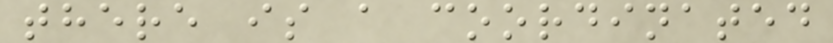there is a coordinated
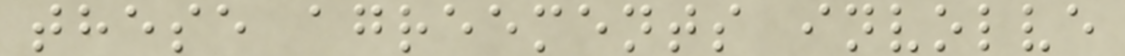these agreements involve
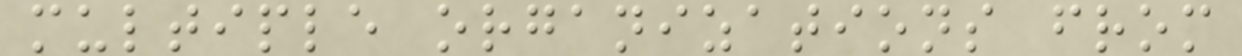multiple organizations from
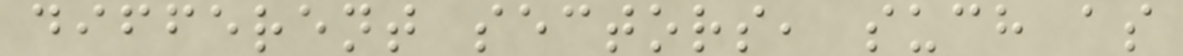different sectors, such as
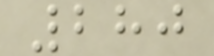280
